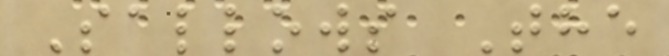Sallows The
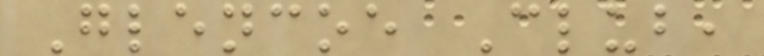Glencoe Club,
